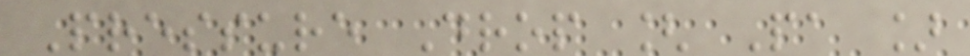Pressure Drop [ Pa ]
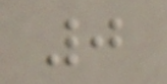0
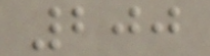200
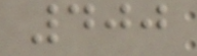400
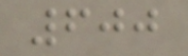600
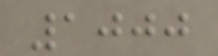1000
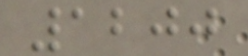1200
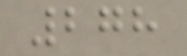278
